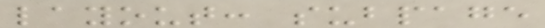layout: subpage
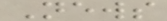News
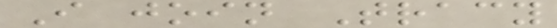I join Tracy
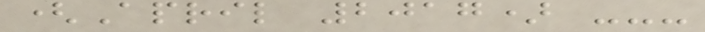(April 2017) ---
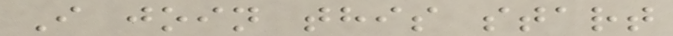I join this start
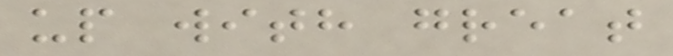up with great
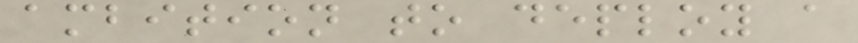ambition to deploy a
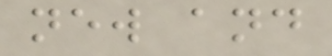new and
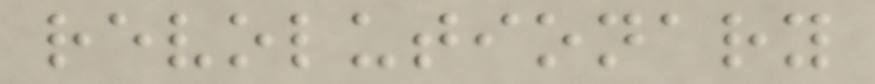revolutionary
